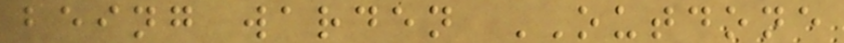being warden OUTDONE
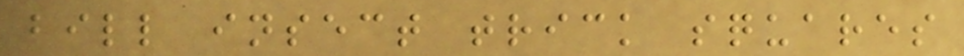bill insect trick squares
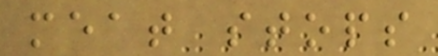meat stops
